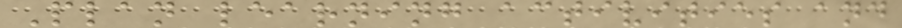Plan learning activities and
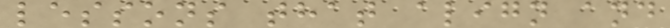lessons that align and
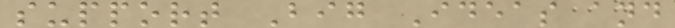support Big Ideas and
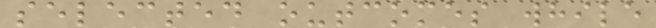selected outcomes while
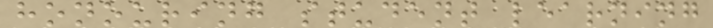honouring student learning
